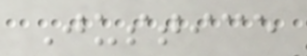Justice
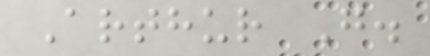Arthur G.
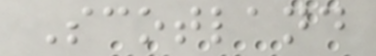Scotland
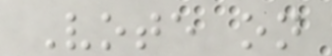Vote on
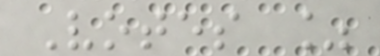Votes %
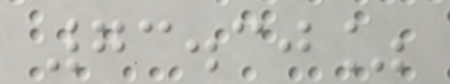73.30%
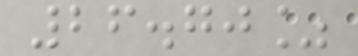26.70%
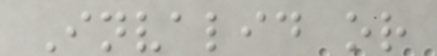Invalid or
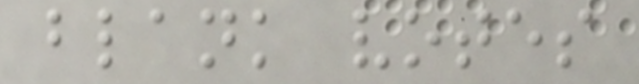blank votes
